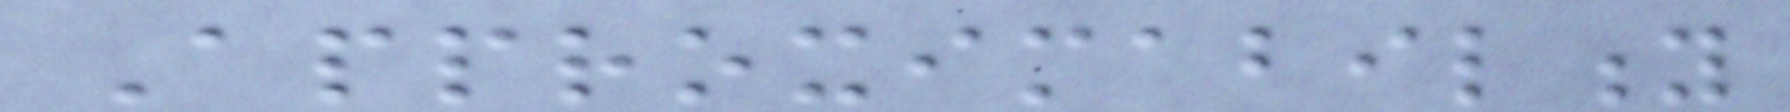Approximability
